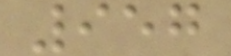957
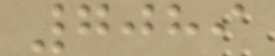7089
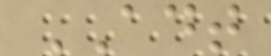ADT
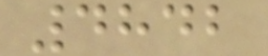4842
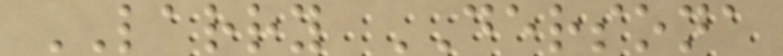LARRY DERSONA
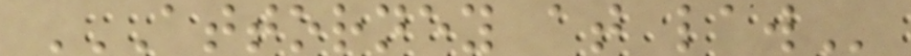ATTORNEY AT LAW
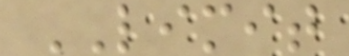LIMIT
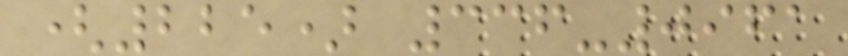(225) 336-0961
